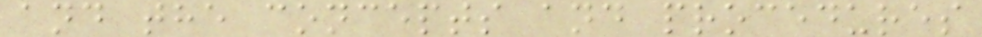and the concepts and procedures
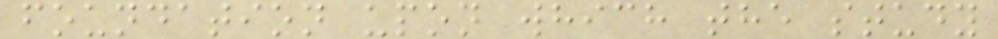foundation upon which the study
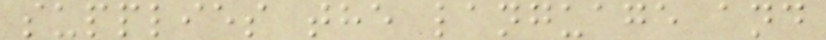supplies the language and
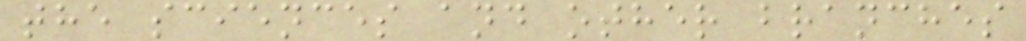the sciences and other branches
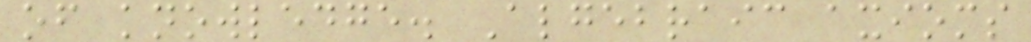of knowledge. Algebraic axioms
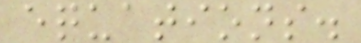equations.
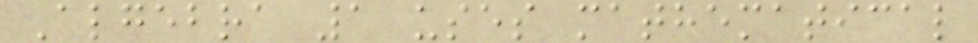Algebra 1 uses mathematical
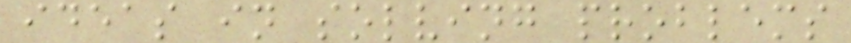ideas in solving problems
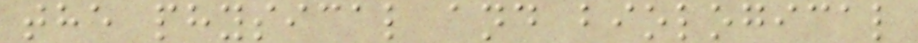the physical and biological
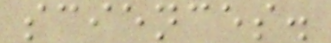sciences.
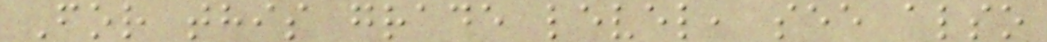For this grade level, see also
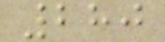280
